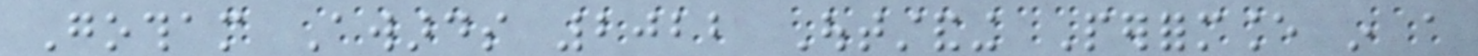Gotham Awards 2022 Outstanding Performance in a
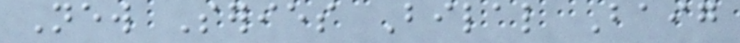New Series Bilal Baig
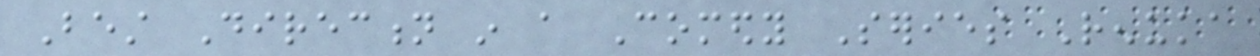Best Direction in a Comedy Series Renuka
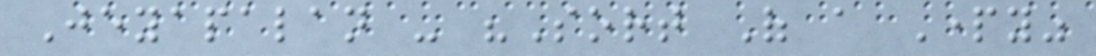Jeyapalan - "Sort Of a Party"
